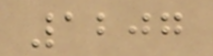1207
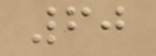60
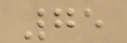75
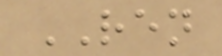REN
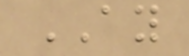AY
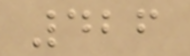426
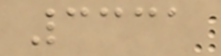3331
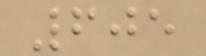605
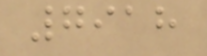7918
